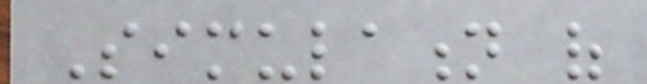Simulation of
